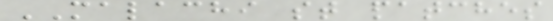MALACHI st patches
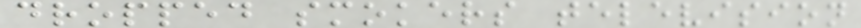dropped smokers television
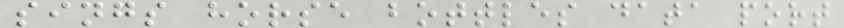sings horse bottles data port
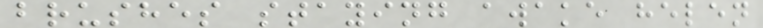brushes staying awake helen
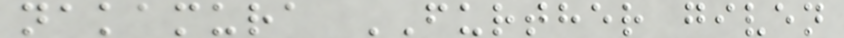nakamura FURTHER given
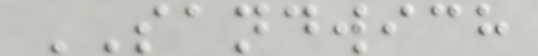SANDWICH
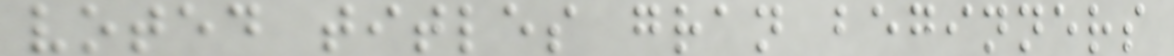voted titles gran beginners
